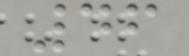46
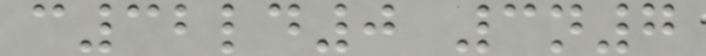c32ld0 3n7
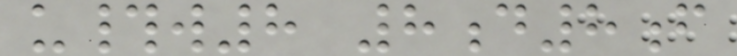u#w8 8d8f
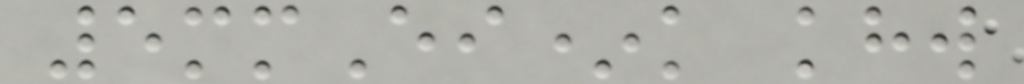5mmEi*k khw
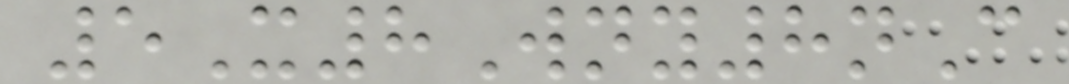5X8Wny8nC
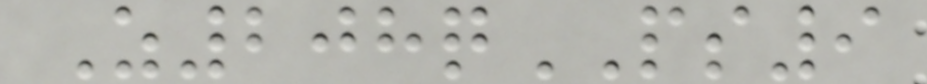Z208qPS9
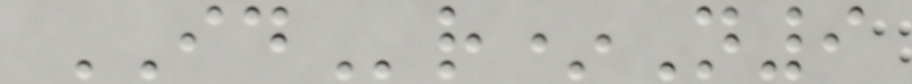IDr*N9
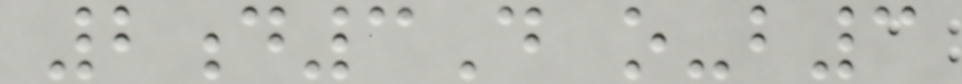2d3D o-b3
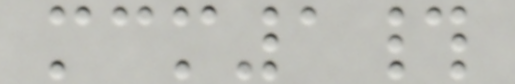mcm1#
